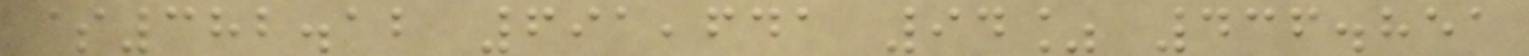$382.12 691,641 94% 436.851
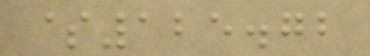$125.72
